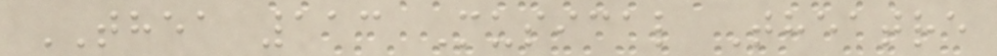THEA 113 Musical Theatre
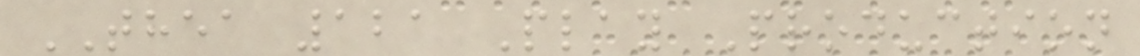THEA 121 Play Production
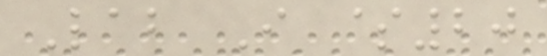Lab I $20
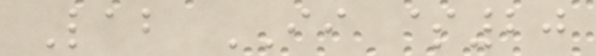Lab II $20
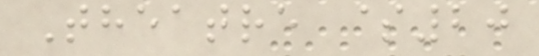Theatre $20
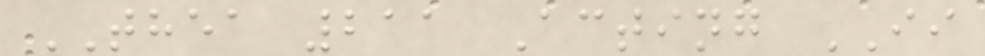THEA 211 Acting II
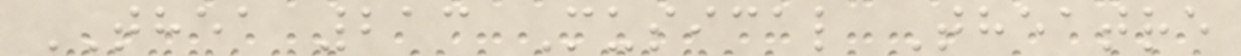THEA 213 Musical Theatre
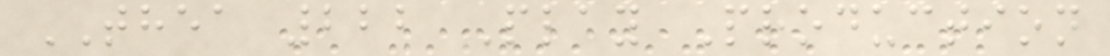THEA 222 Play Production
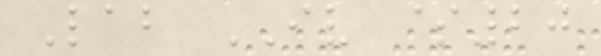Lab IV $20
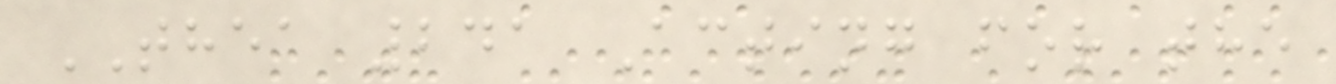THEA 241 Acting for the
